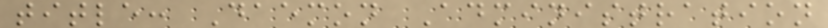title: Daemon Administration
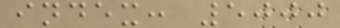index: 5000
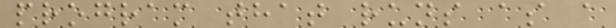program that runs as a
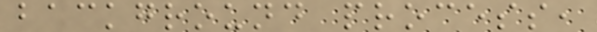background process,
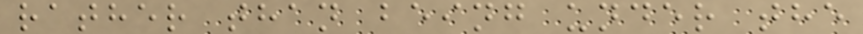rather than being under the
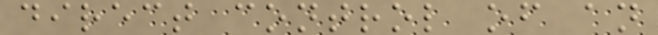direct control of an
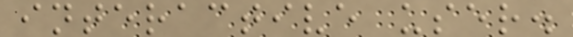interactive user.
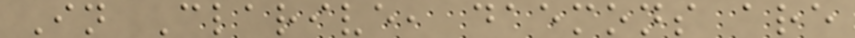In Clarive, daemons are
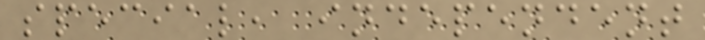special, independent
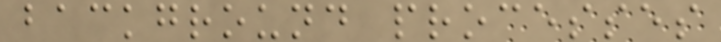background processes
